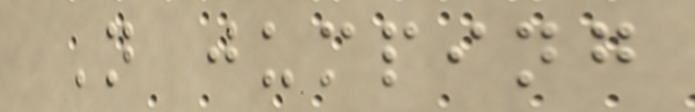N jumping
